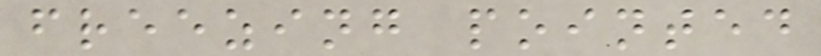freezing pointed
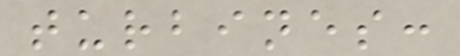turbines:
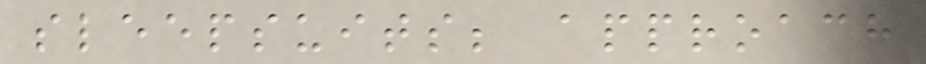sleepsuits; approach
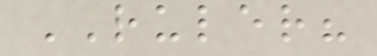RULER?
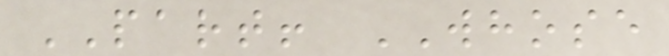PART! WHOSE
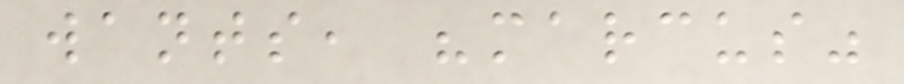wants, "marcus"
